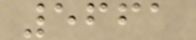5661
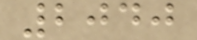2040
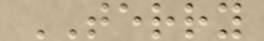TERRY
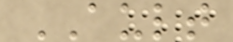AULT
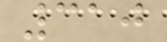310
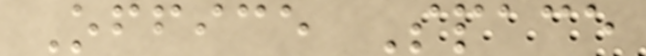Office Space
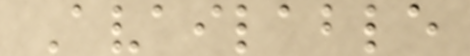Available
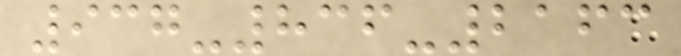937-836-2163
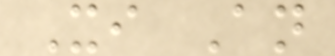Xi An
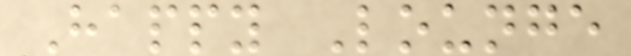Happy Lounge
